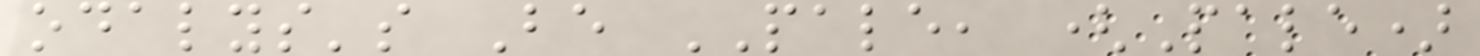odalys's Be PALE, (Pale)
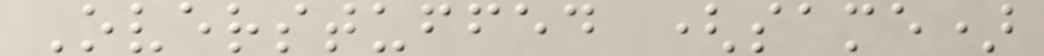Overstuffed (same)
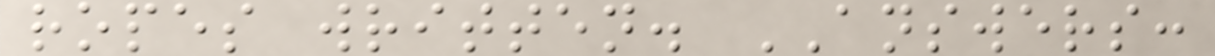ropes written. ANSWERS:
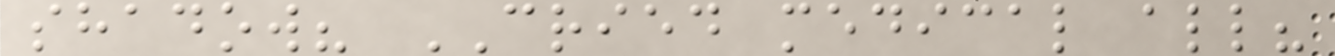shadow? CRIED medical all?
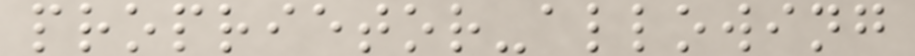proprietor-allowing
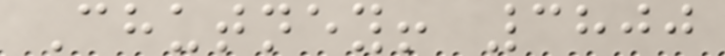Chutney! 3800
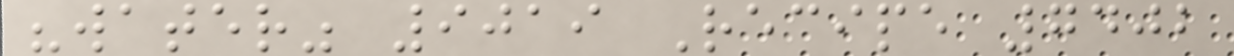"water" 9019 Recipe 7402
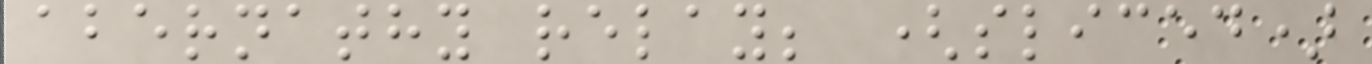abernathy relay; (sliced)
